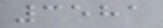3581
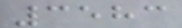3583
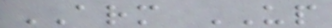ARM UP
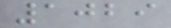1029
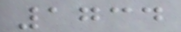1734
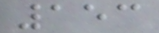153
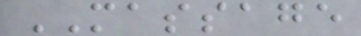MASSAGE
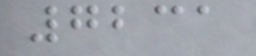7231
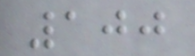100
